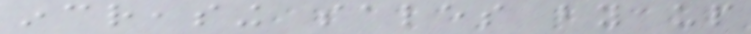increasing sales by up
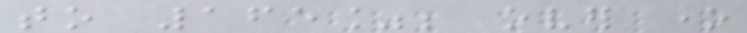to 165%; over one
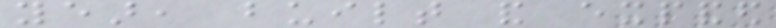year, built and expanded
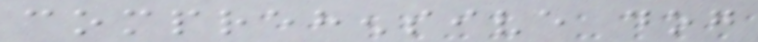comprehensive dog
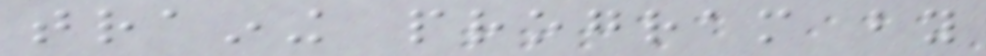training program by
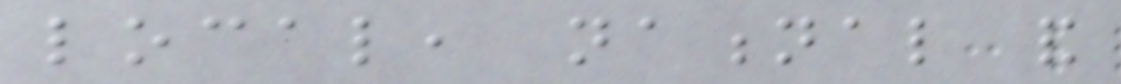local, national and
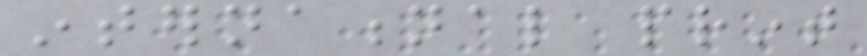international print
